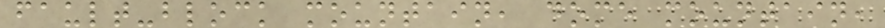fault-block mountain, dome mountain,
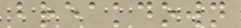breakdown
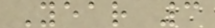Year 3
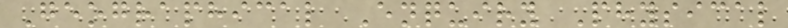Geographical Enquiry Physical
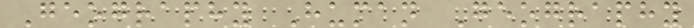Geography Human Geography
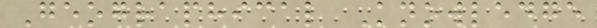Geographical Knowledge
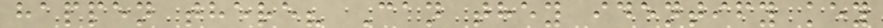happen there? Can they identify key
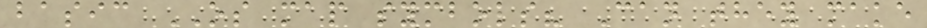basic OS map symbols? Can they make
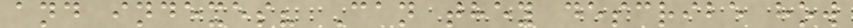and indexes? Can they describe how
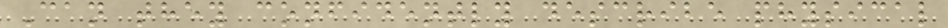Can they confidently describe physical
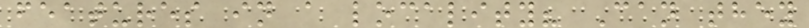features in a locality? Can they
